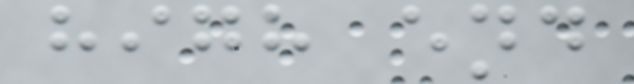high end
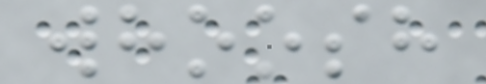whoosh
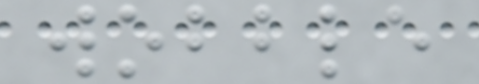wobble
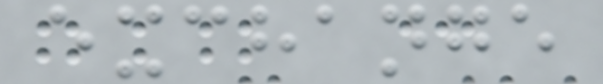exchange
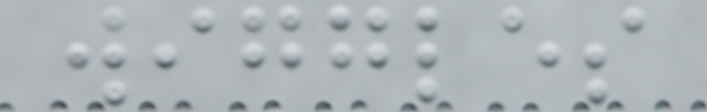wiggles
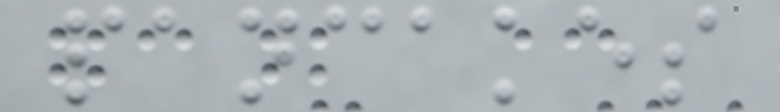pancakes
